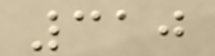310
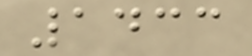1433
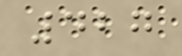427
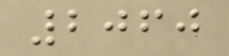2060
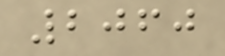2060
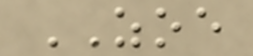ZOE
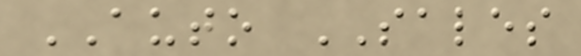AUTO SALES
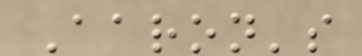Aaron's
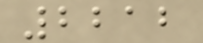2212
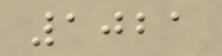1021
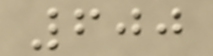600
